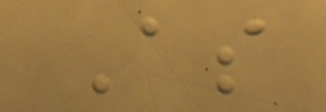As
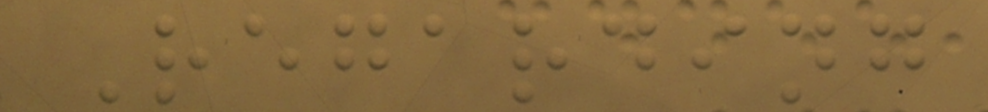Regarding
